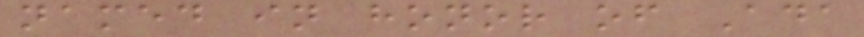named in honor of Ada
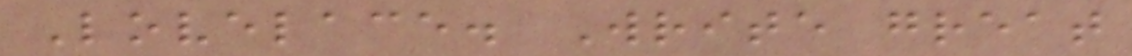Lovelace. Write great
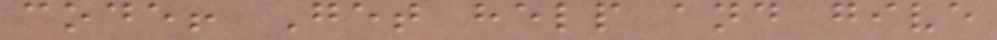code! Get help and give
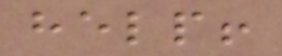help!
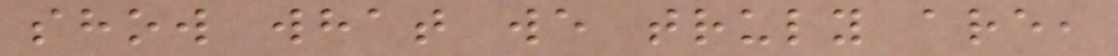show what we truly are,
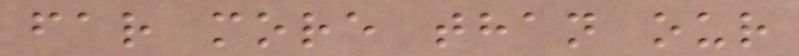far more than our
